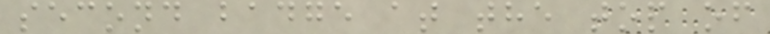second badge at the top of
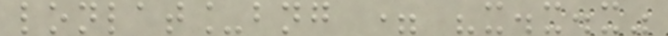lonlat_bng = "x.x.x"
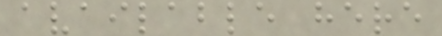available here
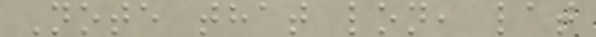Note that lon, lat
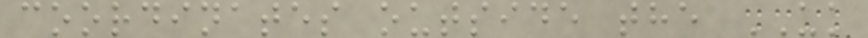coordinates outside the UK
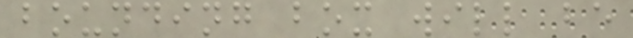bounding box will be
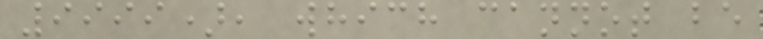9999), which cannot be
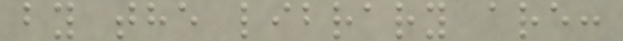by the library are:
